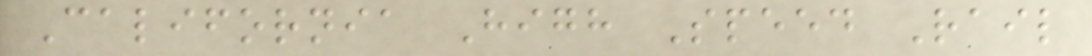California High Speed Rail
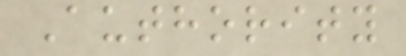Authority
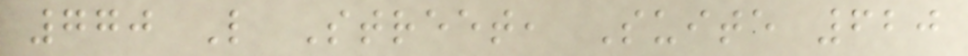770 L Street, Suite 620
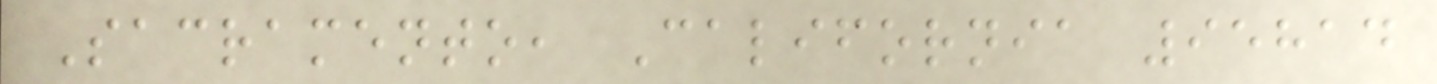Sacramento, California 95814
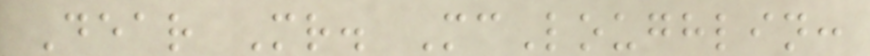Dear Mr. McLoughlin:
